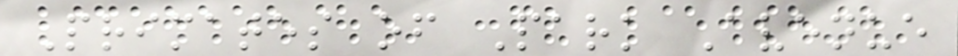Primates of Park Avenue
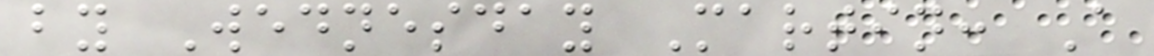by Wednesday Martin: A
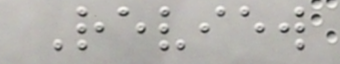Review
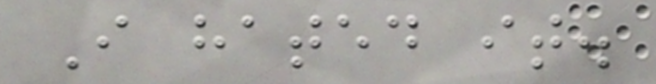I hated it.
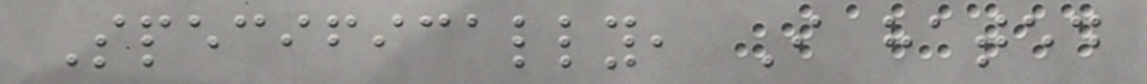Specifically, I hated
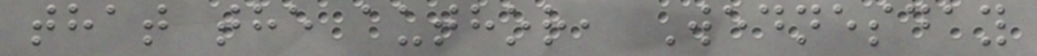that the author, Wednesday
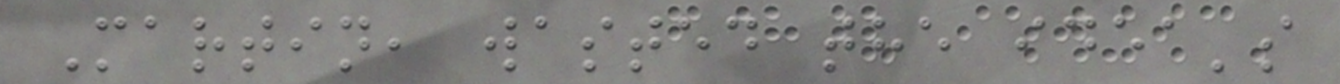Martin, wasted the idea's
